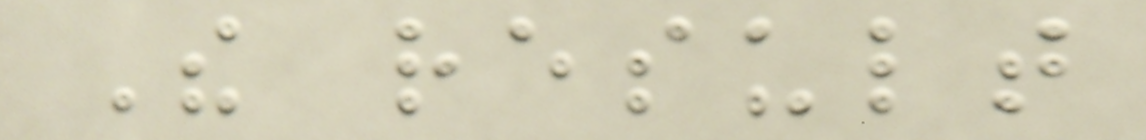The result
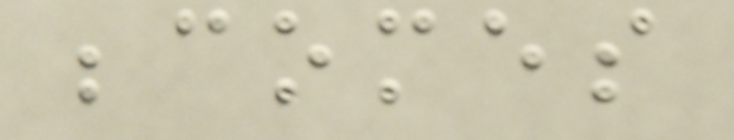becomes
